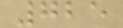725
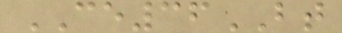CE36BT
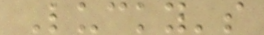Lucky's
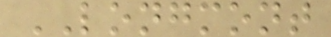LONGMONT
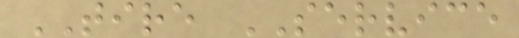TIRE SERVICE
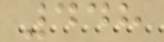448
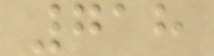718
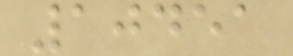10451
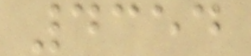4354
